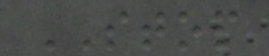STOP
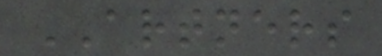ARTNERS
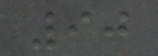90
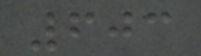603
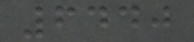6440
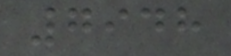7948
